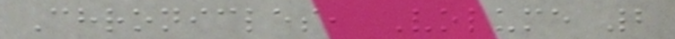Chronicles, Volume 2
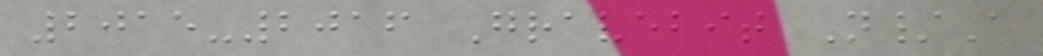2015-2016 Gravebit N/A
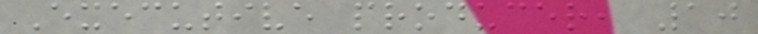Executive producer, 10
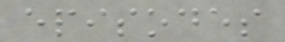episodes
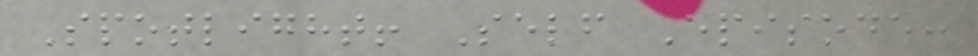Spotlight! Self Episode:
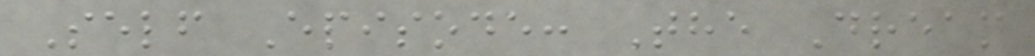Self Episode: The Dream
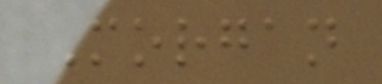Morgan
